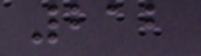212
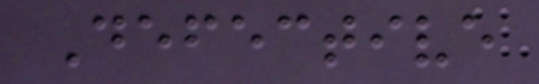Defective
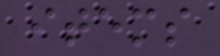items
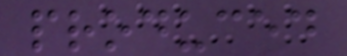produced
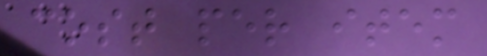cost per item
